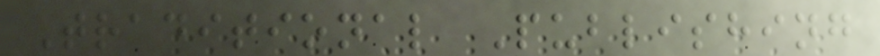Traditional Publishing
